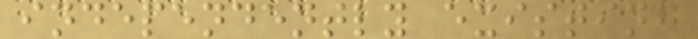independently existing
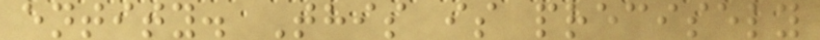entity. This is precisely
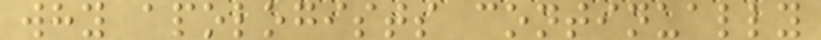why apologists continually
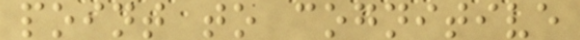point to cognitive
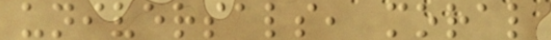universals, moral
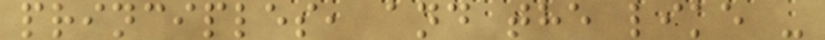principles, and the like -
